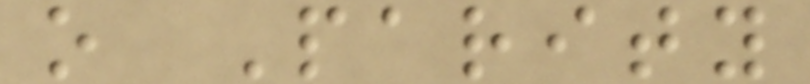o Parity
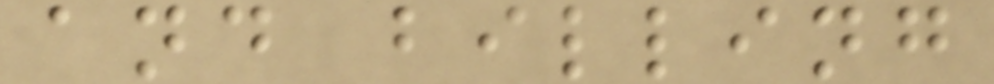and billing
